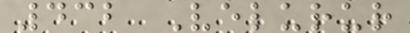432 Velurur
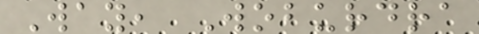Way, Woburdra
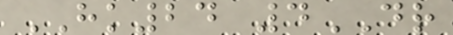HK24 4DR
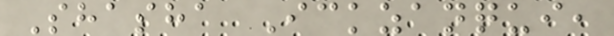Shasha Ickzanqui,
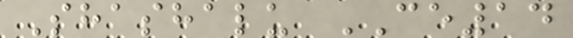Shashalu CE14
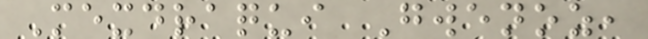Mexdraqui Gwenoz,
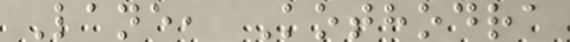Lane, Kothodra
